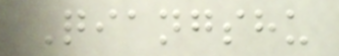Qiangshu
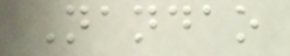Nandao
